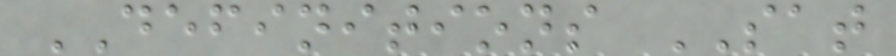DEFINITIONS SAT
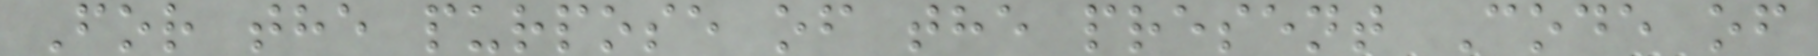For the purpose of the present Code of
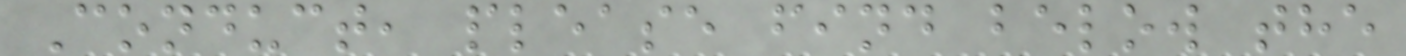Conduct, please find below the
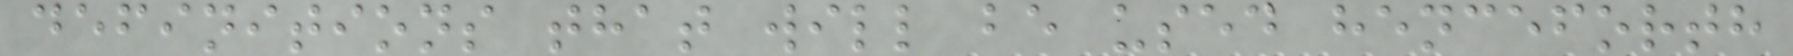definitions that will be used henceforth
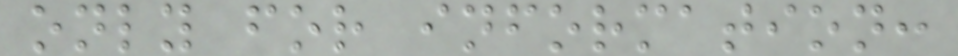only for information:
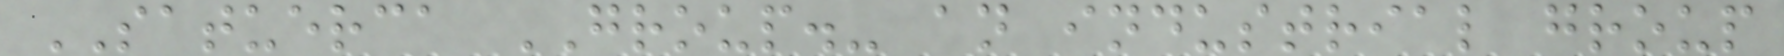SATUERCA GROUP.- an industrial group
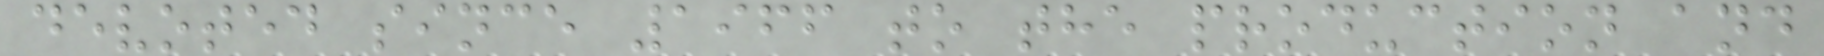devoted since 1966 to the production and
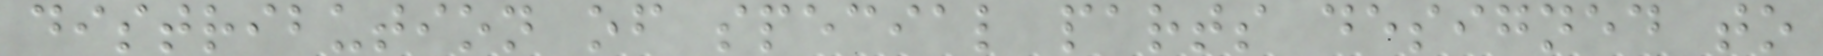distribution of special parts designed to
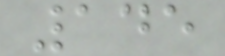145
